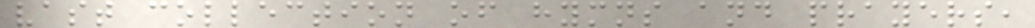vast collection of hymns and prayers,
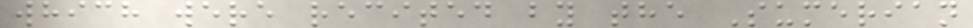which were recited by the Sumerian
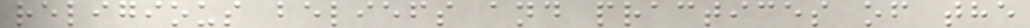religious beliefs and practices of the
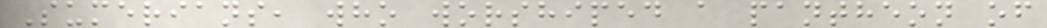Sumerians, who worshiped a pantheon of
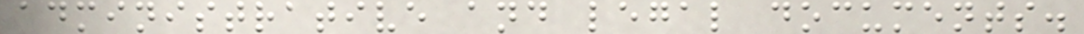administrative and legal documents.
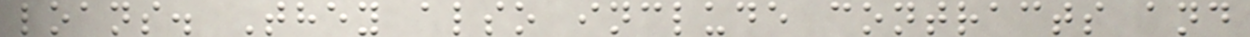loans. They also include contracts and
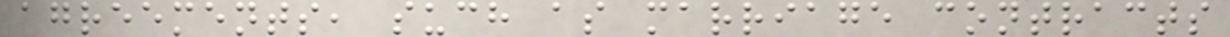agreements, such as marriage contracts
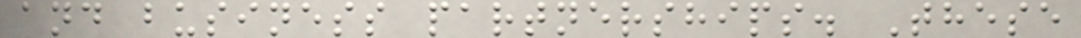and business partnerships. These
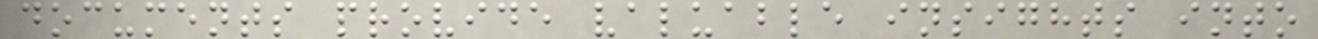documents provide valuable insights into
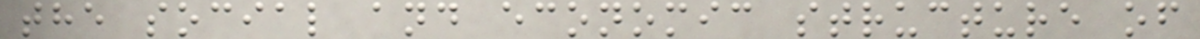the social and economic structure of
